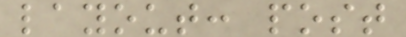layout: post
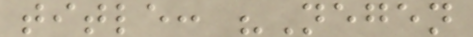title: "Negen
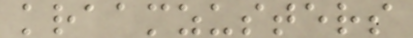kraamzusters
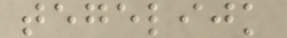tegelijk
